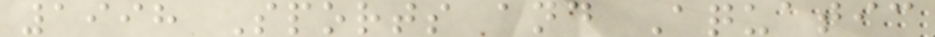1998 Sports and Aquatic
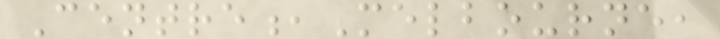Centre,Melbourne,
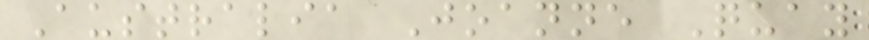Australia Joanne Quay
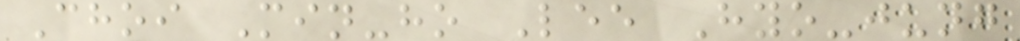Choi Min-ho Lee Hyo-jung
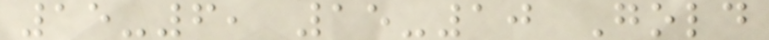15-6, 15-10 Gold
